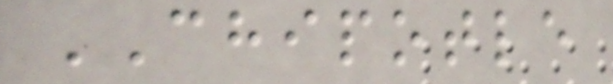CHIPOTLE
